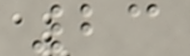23
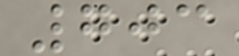703
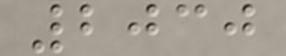2030
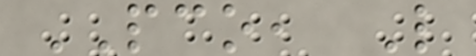PCO, L
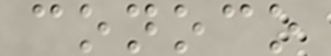conoco
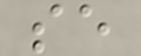se
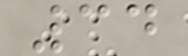34
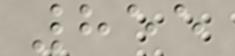855
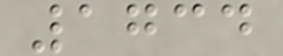1734
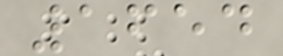1654
